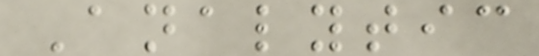Analytic
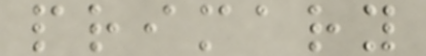primary
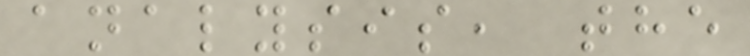analysis, the
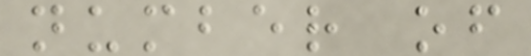number of
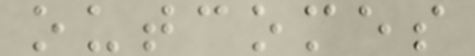outcomes
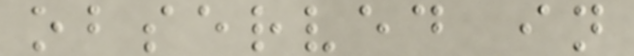observed in
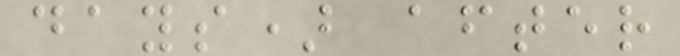days) after
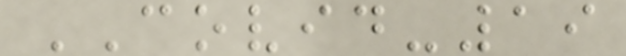COVID-19
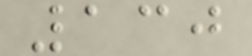130
